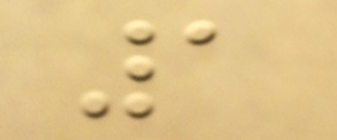1
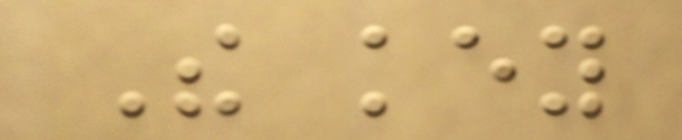The key
